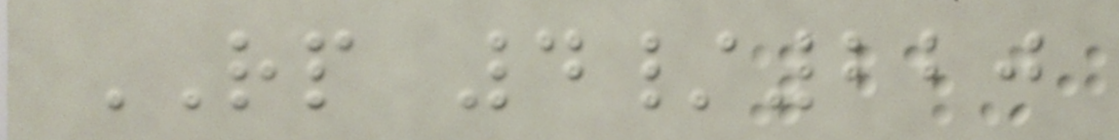RP 4/220
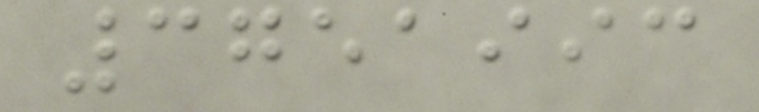3751993
